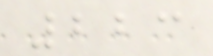223
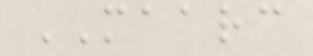MAARC
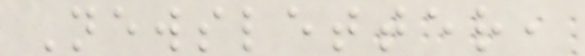Newsletter,
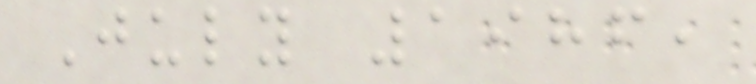July 1986,
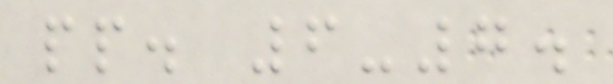pp. 6-7.
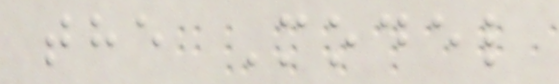the Model
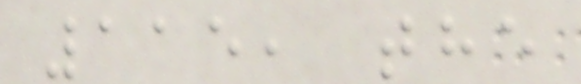115, the
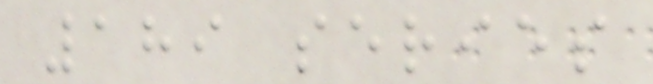189 series
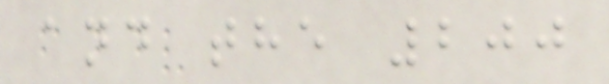and the 200
